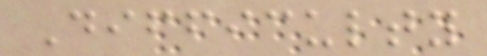Difficulty
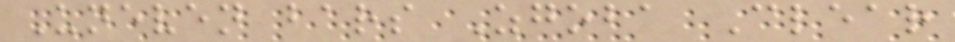Uneven bars Zgoba Clear
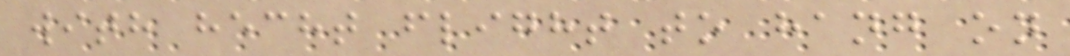with hecht flight to hang on
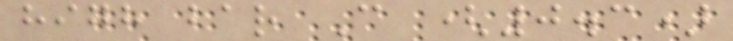high bar C (0.3)
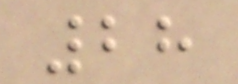28
